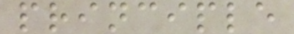principle
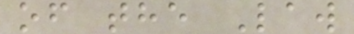of the Law
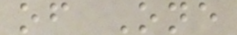of One
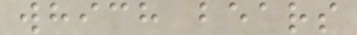which bears
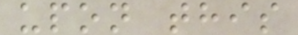upon this
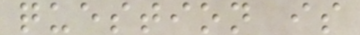question is
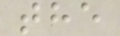the
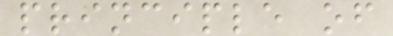principle of
